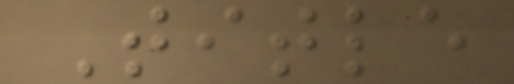Title
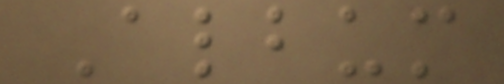Album
